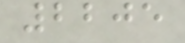2205
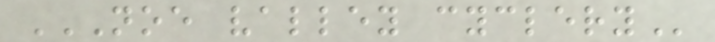NOE VALLEY CYCLERY
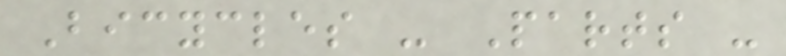Bicycles - Parts -
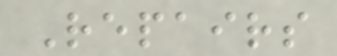Repairs
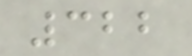322
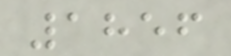1856
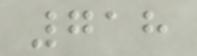718
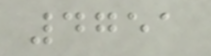4751
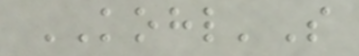KOHL'S
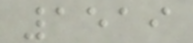1519
